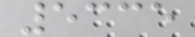5335
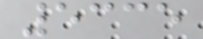5335
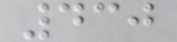430
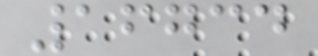16734
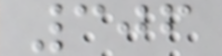306
